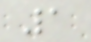1
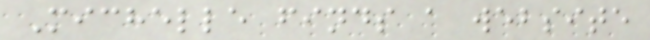Michelle finds a website
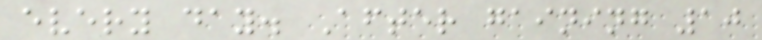every day. After gaining 10
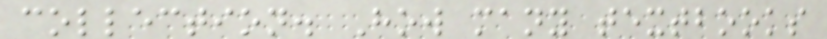collection. How many textbooks
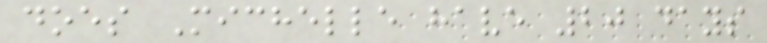does Michelle have 20 days
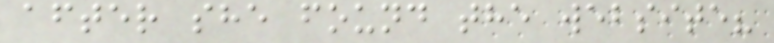after she found the website?
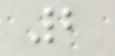2
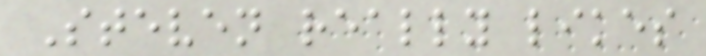Steven really likes
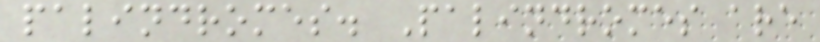palindromes. Palindromes are
